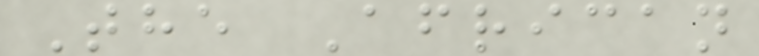The African
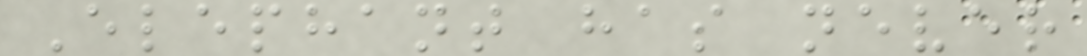Elephant has never
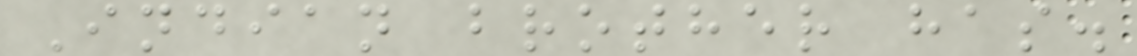Indian brother has.
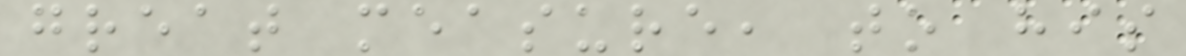great measure, to his
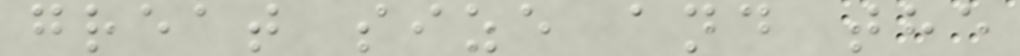great size and the
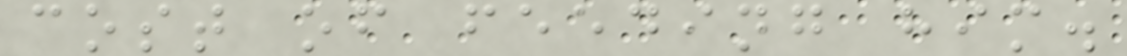cost of feeding him.
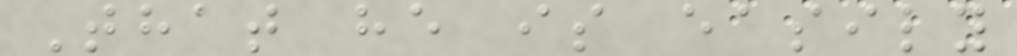That he is easily
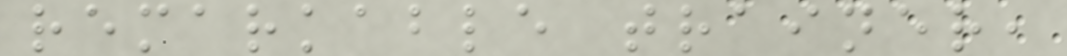remarkable trainer,
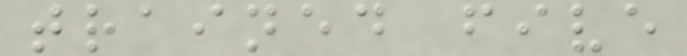trained five
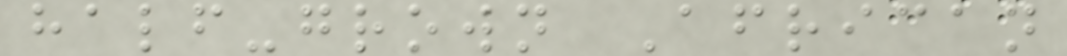half-grown African
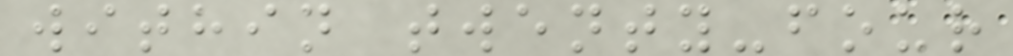within twenty-four
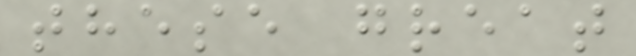these great
